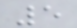5
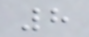8
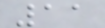11
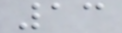13
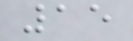15
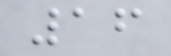16
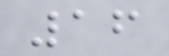16
